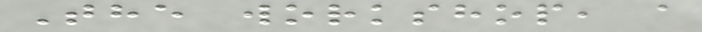The workshop, a
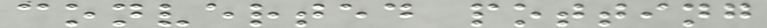converted potting
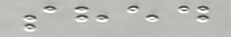shed
